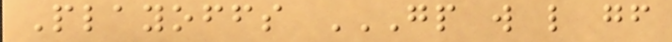Playoffs GP W L GF
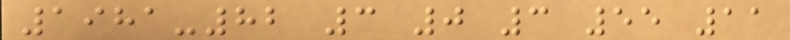1981-82 3 0 3 55 11
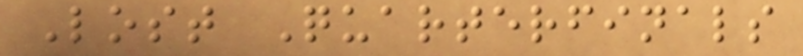Lost Quarterfinals
